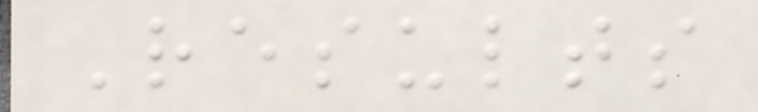Results
